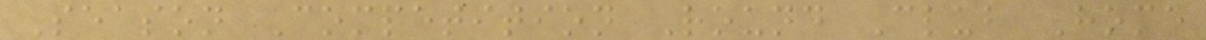Season Competition Round Club Home
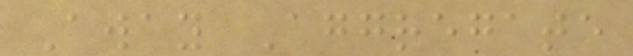Away Aggregate
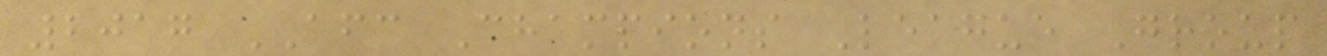2017 AFC Champions League Group
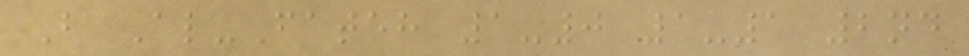B Al-Fateh 1-0 1-1 2nd
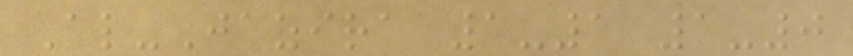Al-Jazira 1-1 1-0
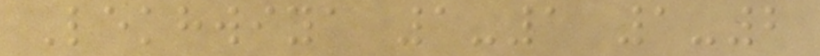Lekhwiya 1-1 1-2
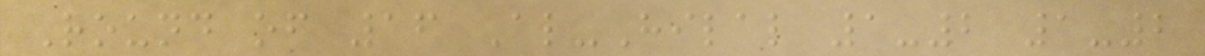Round of 16 Al-Hilal 1-2 1-2
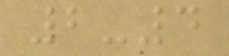2-4
